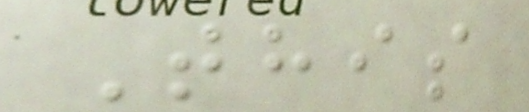This
